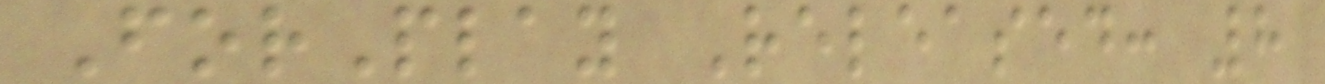ForPlay Released: 8
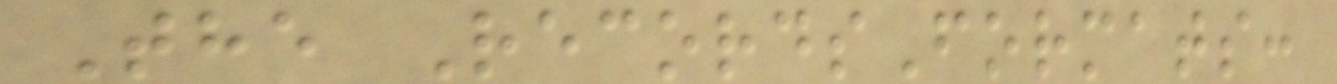The RecordsFormats:
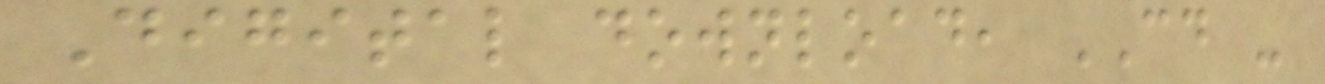Digital download, CD -
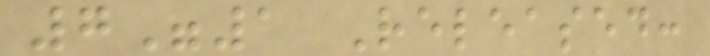7"1 Released:
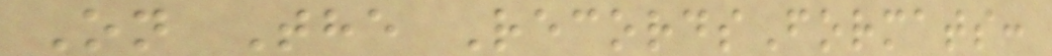On The RecordsFormats:
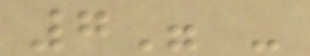7" -
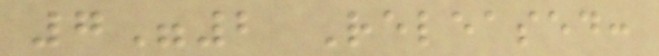7"2 Released:
